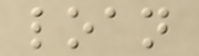loan
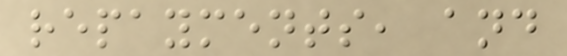repayments, and
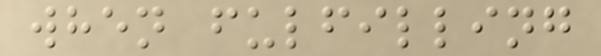when fulfilling
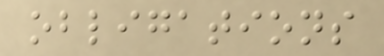obligations
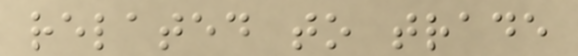related to trade
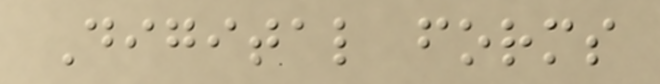Digital forms
